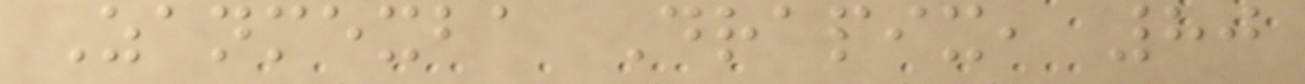Zanmexba Drapix, 80
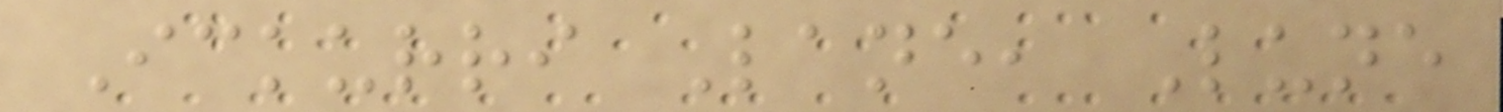Ickurri Lane, Lune
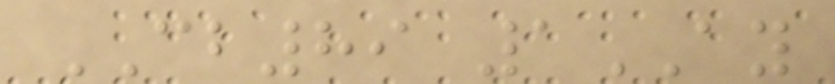CB89 1AY
